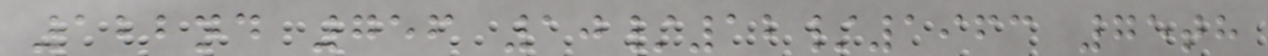122nd 756 10/12/1963 75th
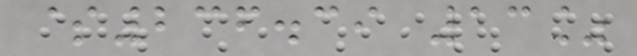$236.39 13%
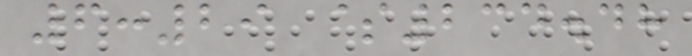6:29 $234.48
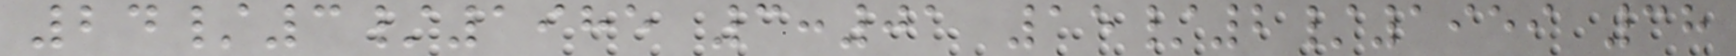24/3/1985 3:01 15/2/1959 38
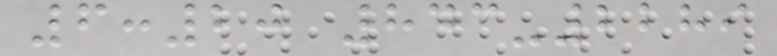6:20 843-2289
